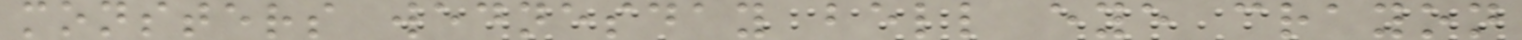monsters wednesday bell eye crayon
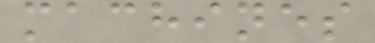machines
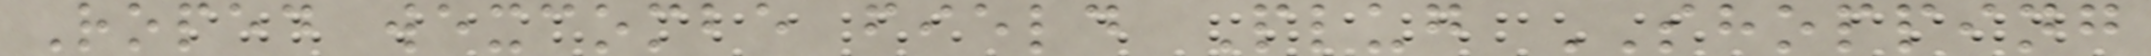Roped wexcombe field Plug SHOPPING
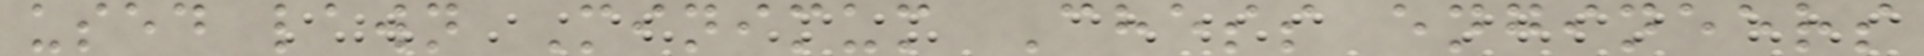used lawn Minimum Chess engineers
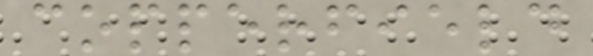copperfield
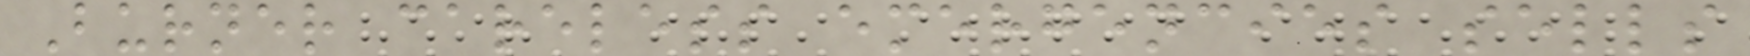Burner careless emergencies sells
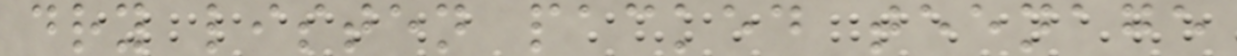dry listen packed teenage
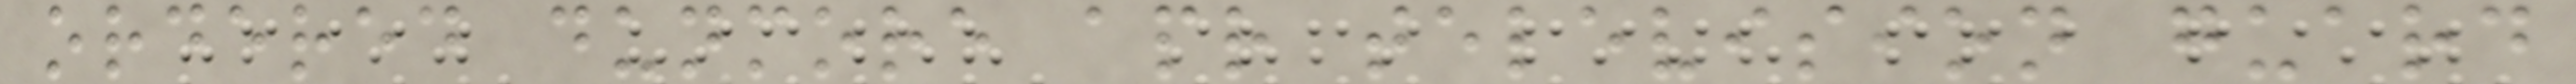ordered dunmore apr television guard
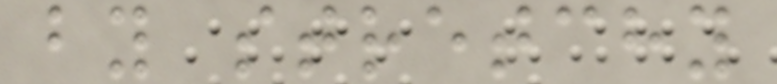by stretchy
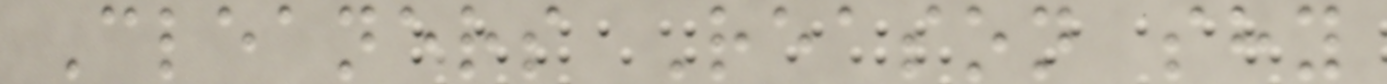Cleaners Reason shy
